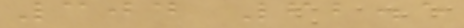304 62.5
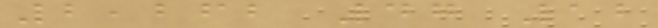2,262 47 12
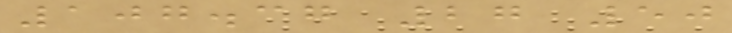107.37 27 50
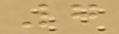7
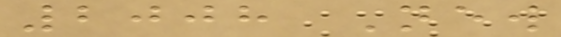2008 New
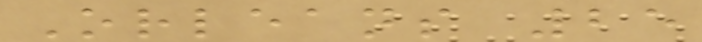Orleans 25
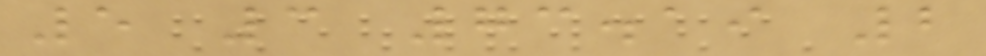5 3 73.19 2
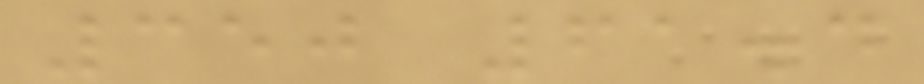350 61.4
